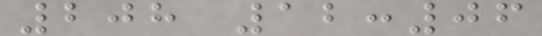208 12:06
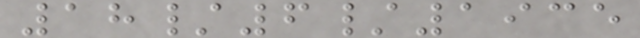18/6/1935
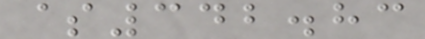$342.83
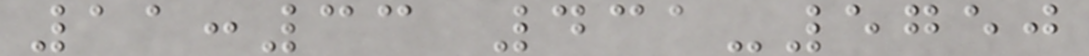11:33 431-5750
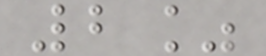2%
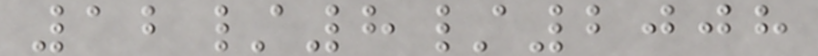12/8/2008
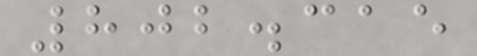802.315
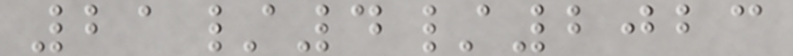21/4/2023
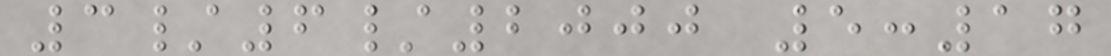3/6/2000 5:17
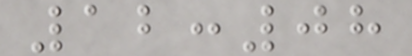12:08
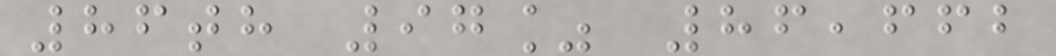86th 97% 86,662
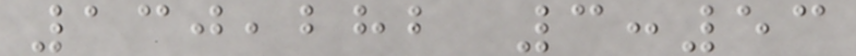130,282 3:53
